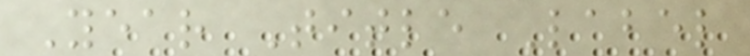Year Title Label
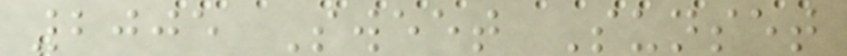2005 Sweet Sunset
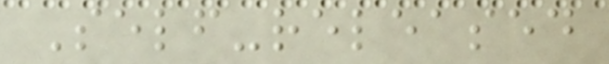Self-released
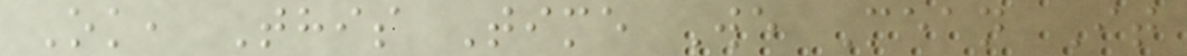Ok, This Time We Mean It
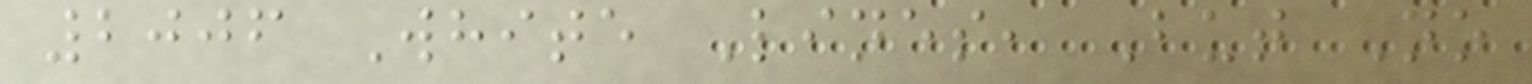2006 White Lines, But No
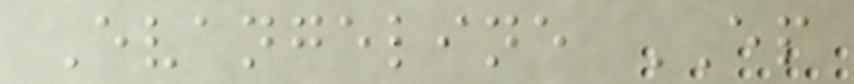Evangeline EP
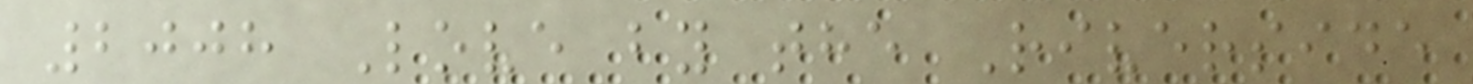2008 Love by the Riverside
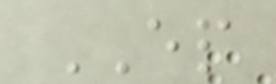EP
